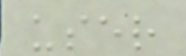user
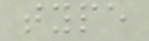type
